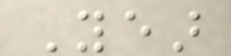Year
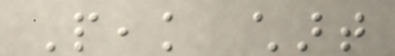Peak chart
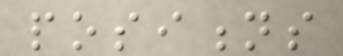positions
